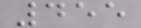455
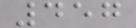457
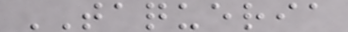TAQUERIA
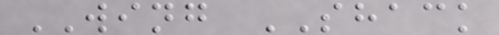WING SHACK
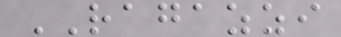RAGAZZI
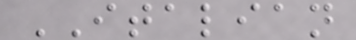ITALIAN
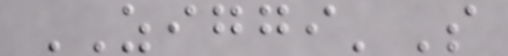ZIGGI'S
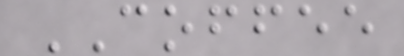COFFEE
